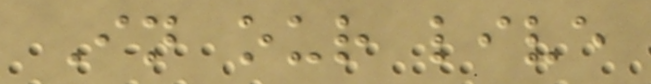In our live
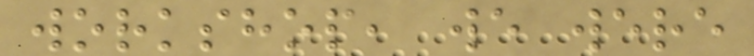workshop, we were
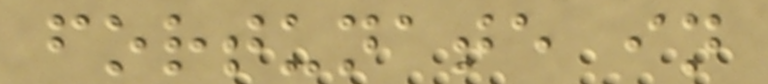fortunate in
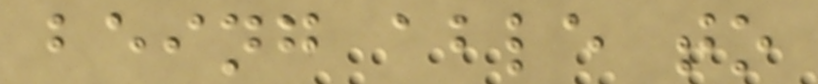being able to
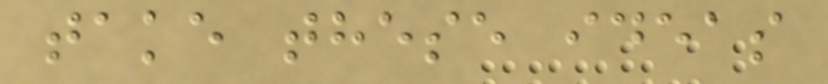take these ideas
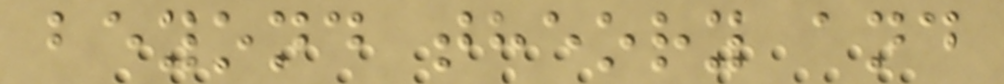beyond theory and
